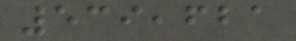539,621
